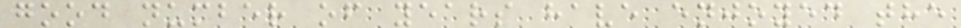good number of years have enjoyed the
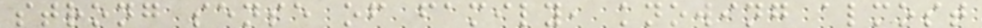strong sense of family, knowing almost
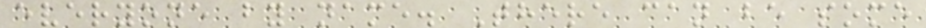everyone by name. There can be some
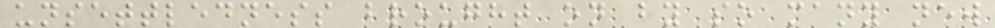unsettledness brought on by so many new
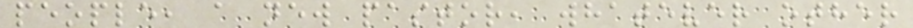people, a new pastor, whatever other
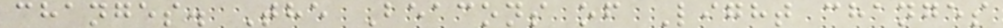changes. The Beacons of Light changes
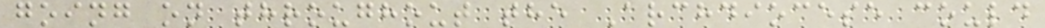going on throughout the Archdiocese could
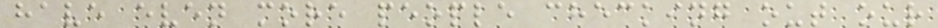have even more people checking out our
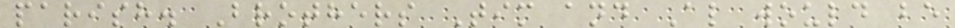parish. Brothers Tim and Al would be
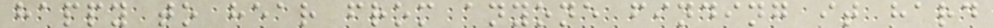happy to hear from anyone finding it hard
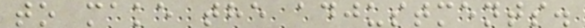to make the adjustments.
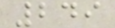249
